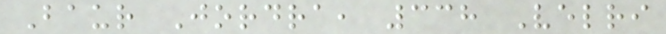Baur Jordra, 338 Velri
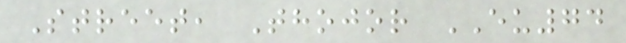Street, Thojor EU74
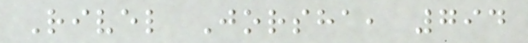Rivel Jorsha, 794
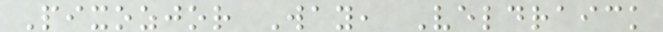Pixozjor Way, Veldraick
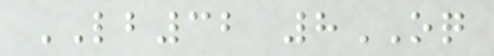LB32 8OQ
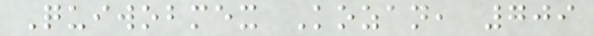Quiwobmex Kozan, 709
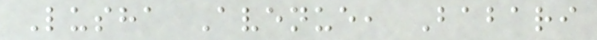Lusha Avenue, Babari
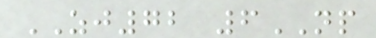ZJ72 6NP
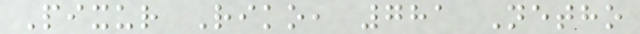Pixur Riko, 781 Netho
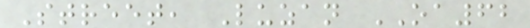Street, Luzan OA62
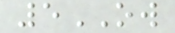5OW
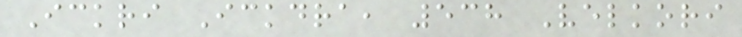Ickri Ickdra, 538 Velkori
